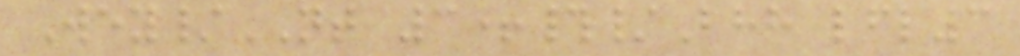Wey/NT 3+#/Bhh lfl3
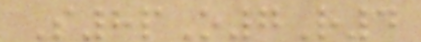S8pO7R4
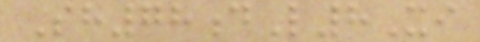Sh78dL8Xi
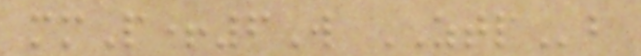mmP+6W ZTPb
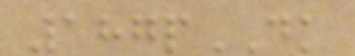187pDK
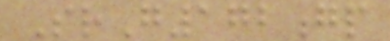SrG172gp
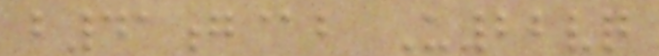b41g@b U22vq
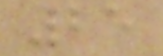25
